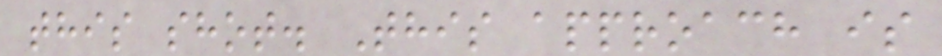this shot. This approach is
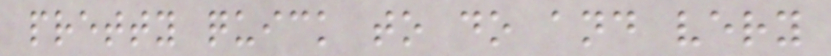pretty quick to do and very
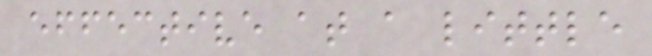effective at a little
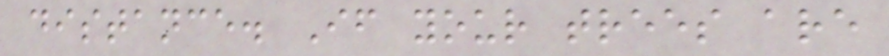distance. If your trees are
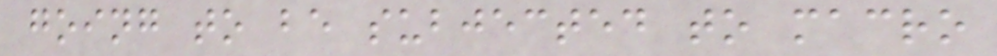going to be subjected to macro
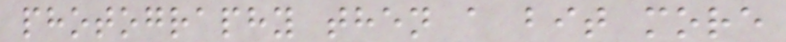photography then a bit more
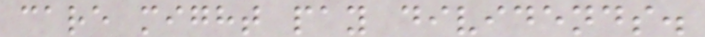care might pay dividends.
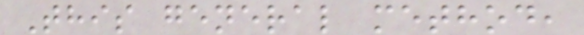This general method,
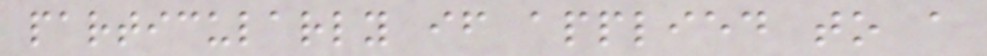particularly if applied to a
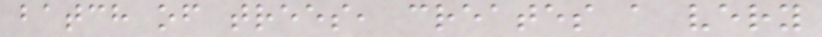batch of trees, creates a very
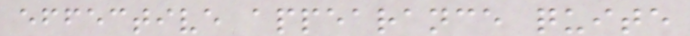effective appearance quite
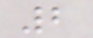2
